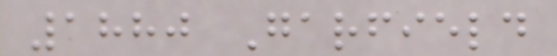1880 Garfield
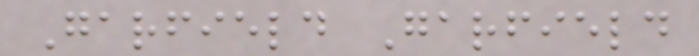Garfield Garfield
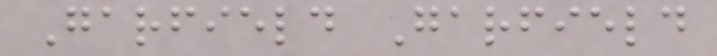Garfield Garfield
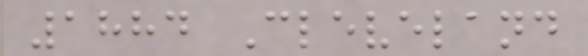1884 Cleveland
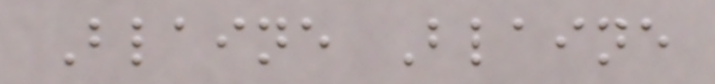Blaine Blaine
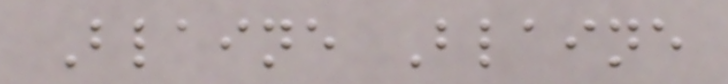Blaine Blaine
